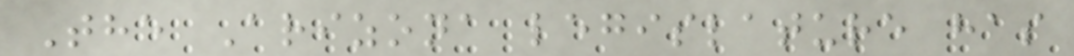The Arizona legislature has
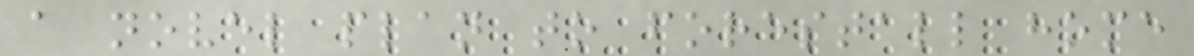a novel plan to forestall home
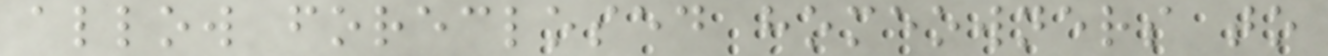allow foreclosed homeowners to
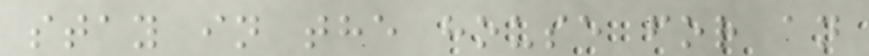stay in the house for an
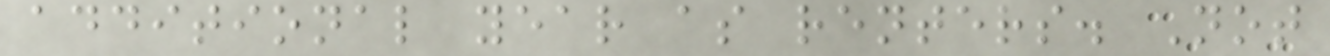additional year as renters. Not
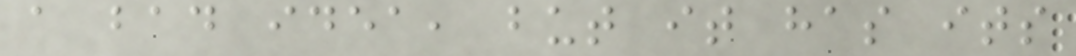a bad idea, but it has its
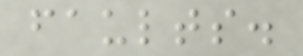faults.
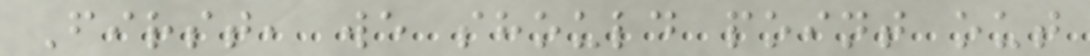First, we should point out
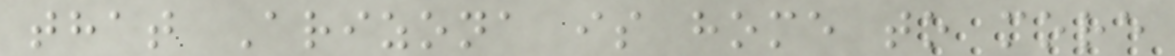that Arizona is home to more
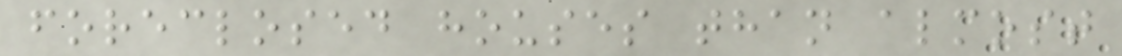foreclosed houses than almost
